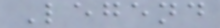Legend
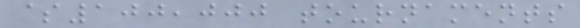$100,000 tournaments
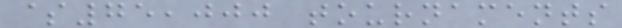$75,000 tournaments
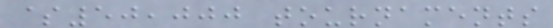$50,000 tournaments
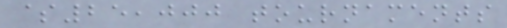$25,000 tournaments
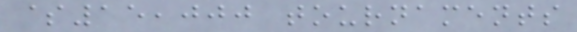$15,000 tournaments
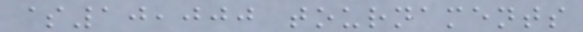$10,000 tournaments
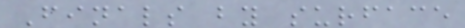Finals by surface
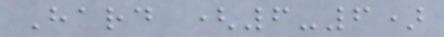Hard (6-6)
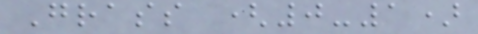Grass (0-1)
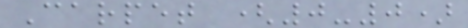Carpet (0-0)
